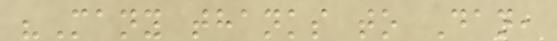"Many thanks to Dan,
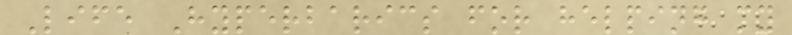Life Hyperbarics for helping my
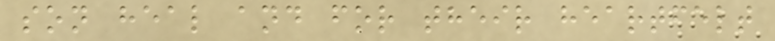son heal and for their heartfelt
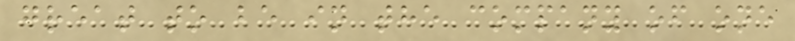great to be in the company of one
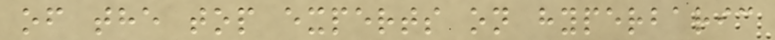of the top experts on hyperbaric
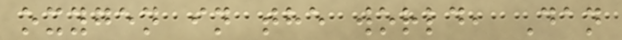oxygen in the world, Dan
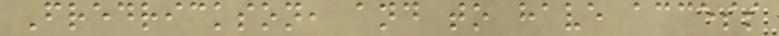Fredrickson, and to have access
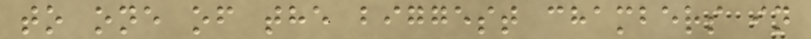to one of the biggest chambers in
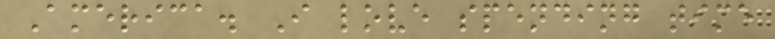America. I love spending time
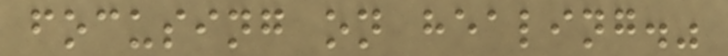focusing on healing."
